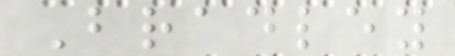Bradley
